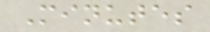Minutes
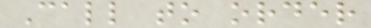Call to order
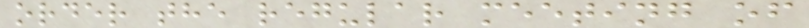order the regular meeting of
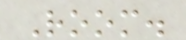Room.
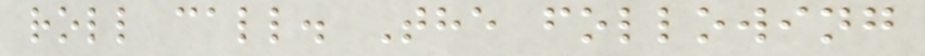roll call. The following
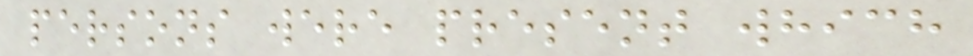persons were present which
